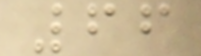66
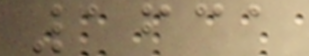1631
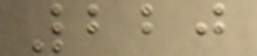220
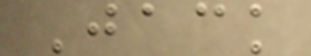Jack
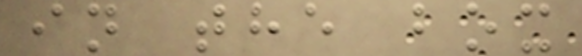in the box
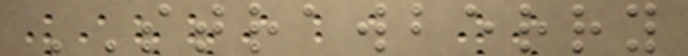STRAWBERRY
